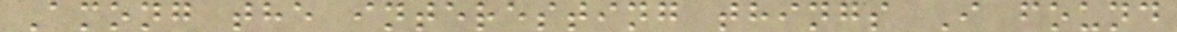Among the interesting things I found
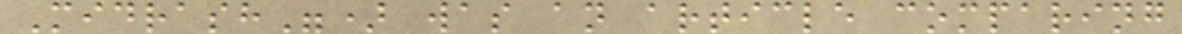Midrash") was an article comparing
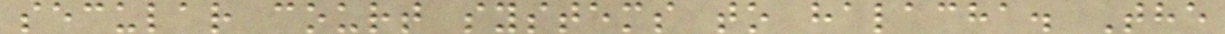secular court systems to halacha. The
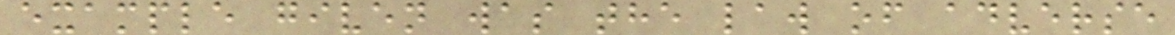example given was the law of adverse
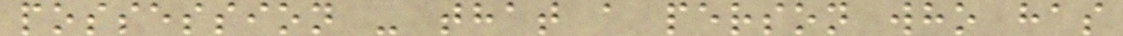possession - that a person who has
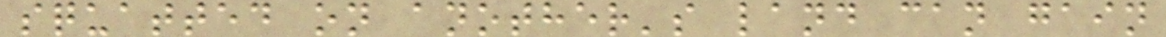squatted on another's land can gain
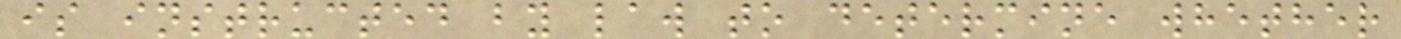is instructed by law to determine whether
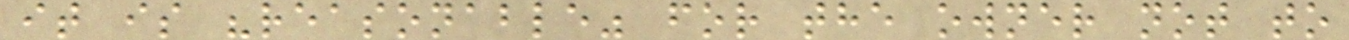it is "reasonable" for the owner not to
